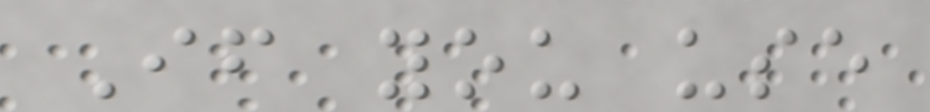If you use
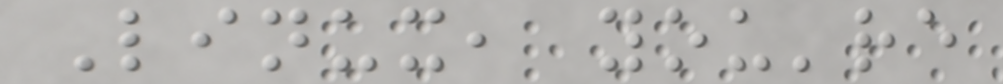Linux, you're
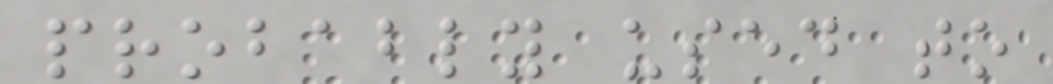probably used to
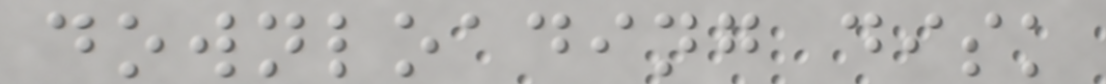downloading disk
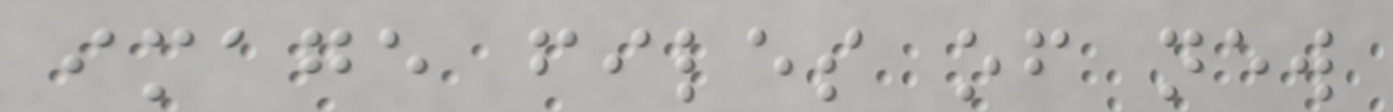image files of new
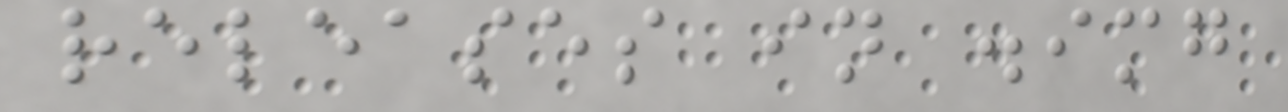releases in .img
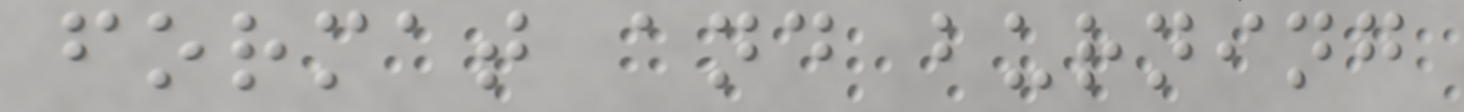format and burning
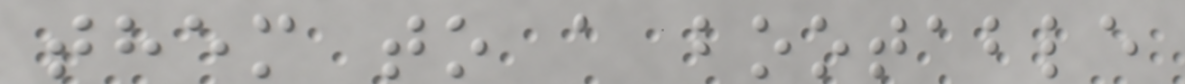them to a bootable
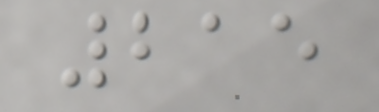215
